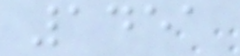1451
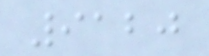9120
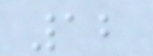12
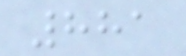881
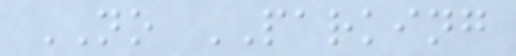NO PARKING
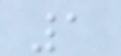1
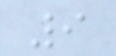9
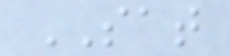SAT
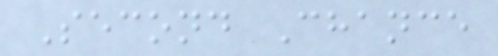Second Chance
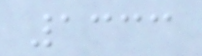1333
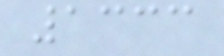1333
